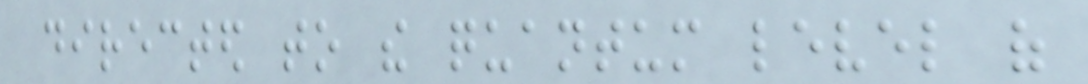directed to the quantum level of
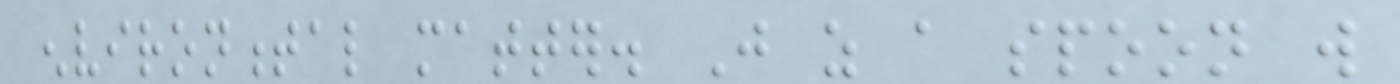environmental matter. Just as a spoon will
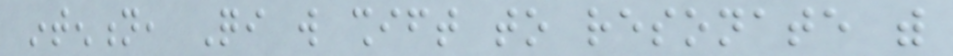intention, Qi will shift to resonate with
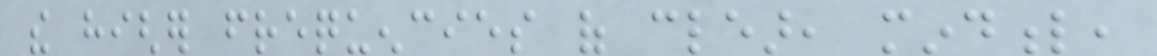the higher frequencies of clear, mindful,
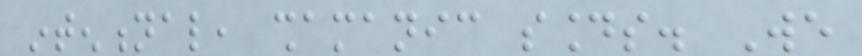intentional, shamanic sounds. We
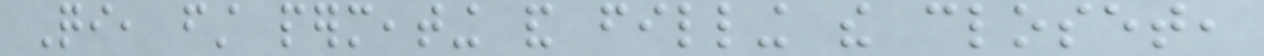Qi, first permeating and filling the closet,
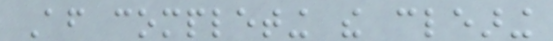After completing the clearing
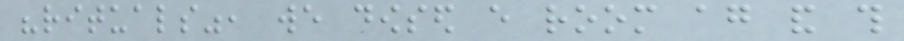"rituals", we dowsed every room again and this
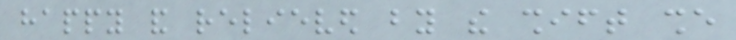happy and relieved by the shift she
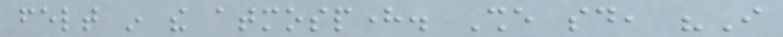felt in the atmosphere. She said, "I
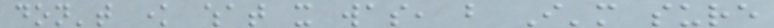don't know what it was, but I'm sure
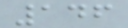146
